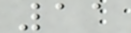11
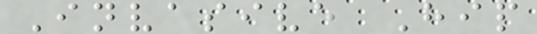Invasive Hip
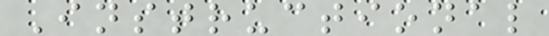Instructional
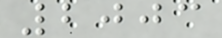2003
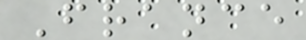France
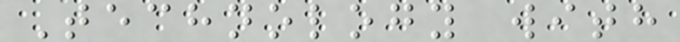Technology with
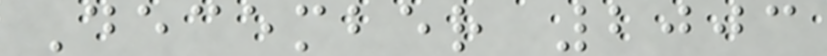December 2003
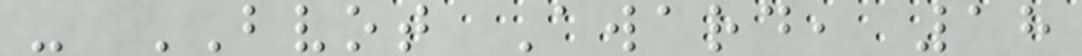- BVOT Award, 18
